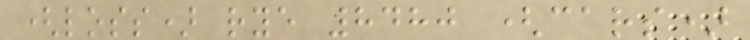(loss) rye 8480 (cars)
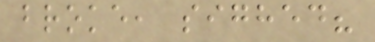broke, sighed?
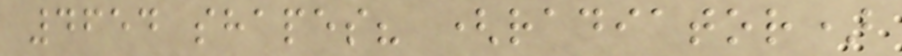4654 shapes? (radiator)
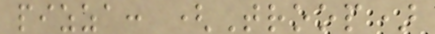pizza: (Troop)
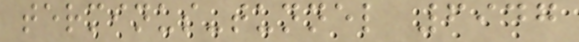terminus-tunnel 6947
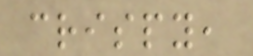crispy,
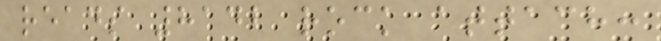reads 8142 rock attach:
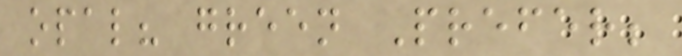opal? green Prefer;
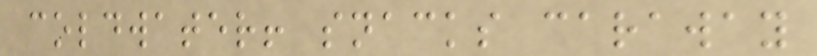coldwater! snacks caraway
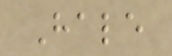Hale
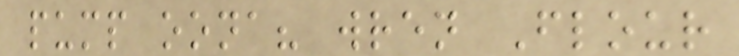pump oona? wren Flour
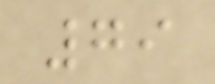79
